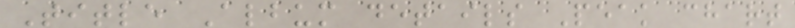Title Album details Peak chart
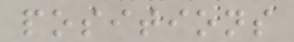positions
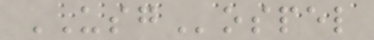USGospel
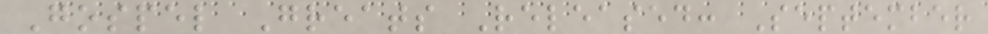Gospel Greats Released: September
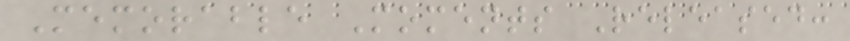Memorable Moments Released:
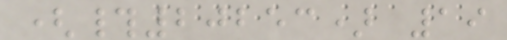(#20253) 19
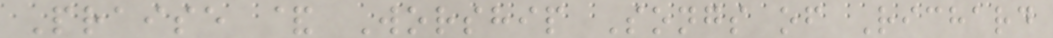Praise & Worship Songs of Richard
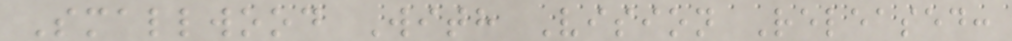Smallwood With Vision Released:
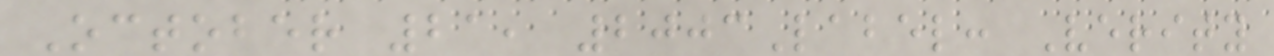October 21, 2003Label: Verity
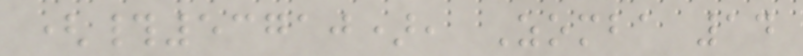(#53710), Zomba 14
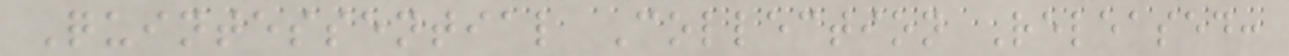Quintessential Collection Released:
